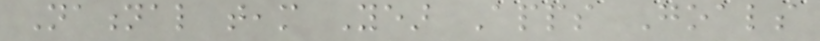National team Year Apps Goals
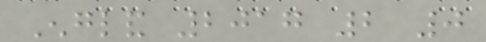England 2017 2 0
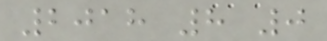2018 8 0
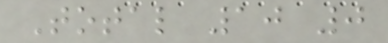Total 10 0
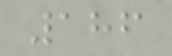186
